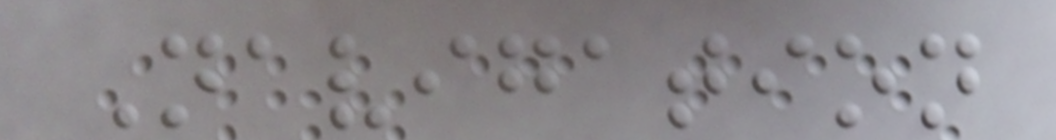Navigation
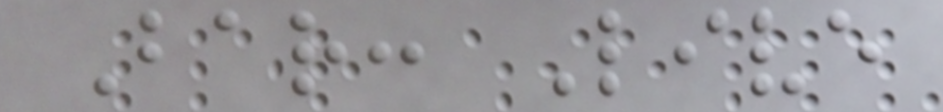Bar: Live
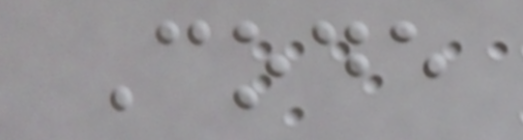Code
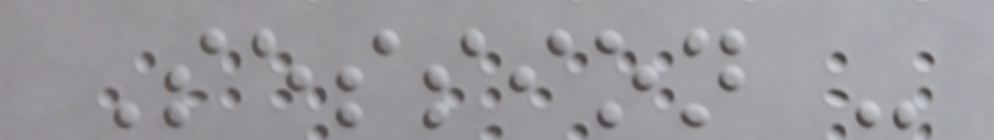Session -
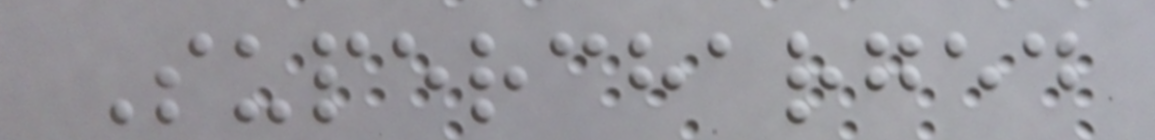Supercharged
